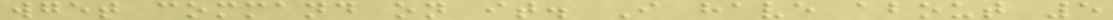wget command on it. I have about 5
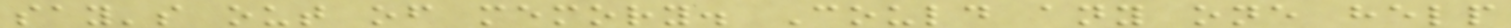say's out of memory. Could any one help
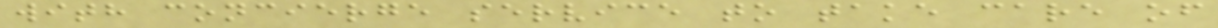with concierge service to take care of
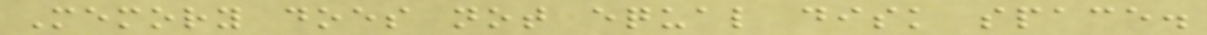Memory does not equal disk space.
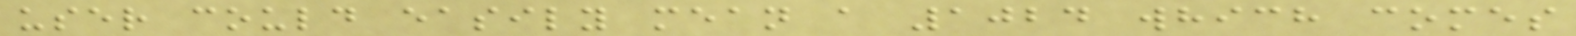user could easily mean a 1024 which comes
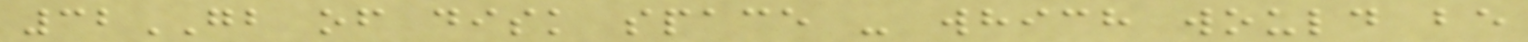32GB of disk space - which would be
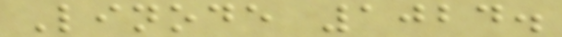Linode 1024.
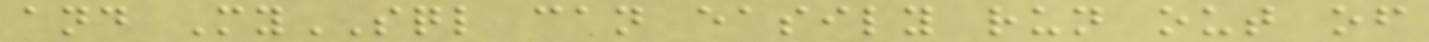and MySQL can easily run out of
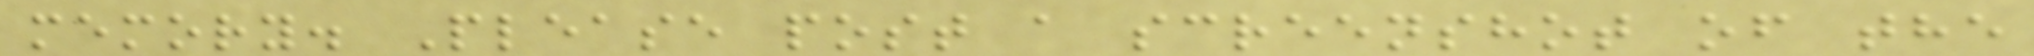memory. Please post a screenshot of the
